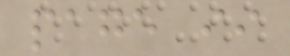page ii
